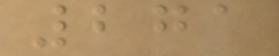271
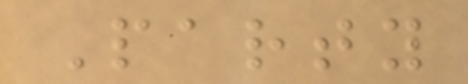Party
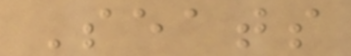Seats
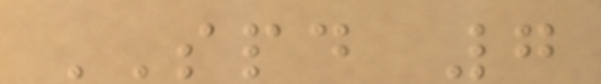SPD 7
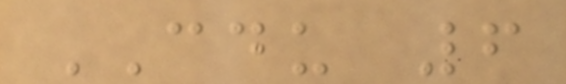CDU 6
